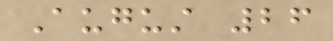August 26
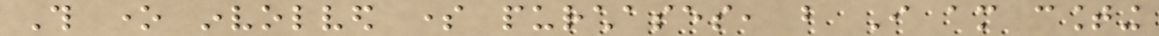This one involved some purchases, but I am counting
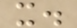it.
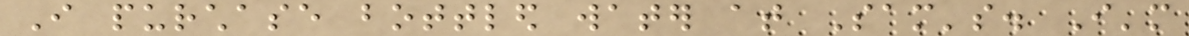I purchase bottled water at Sam's. I'm
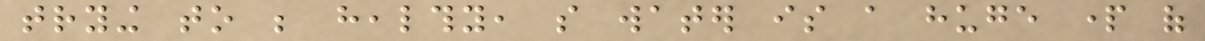trying to be healthy, so water is a huge part of
